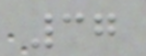37
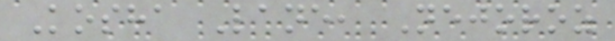Kosha Lane, Nejoroz
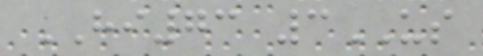HI73 3US
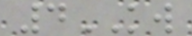4KW
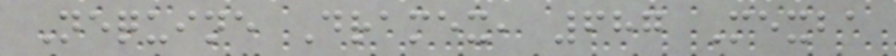Nequine Dramex, 687 Mexba
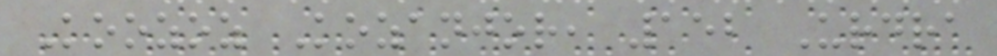Koozoz Kozanjor, 152 Urdra
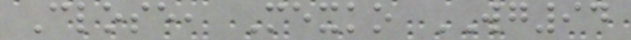Close, Mexko WG94
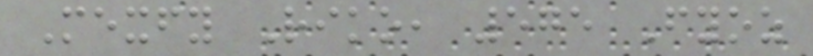Mexfy Riko, 575 Fyoz
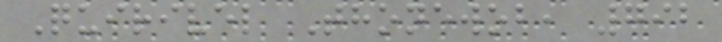Quirivel Thonewob, 792
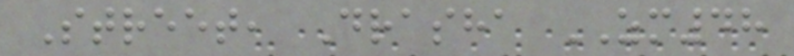Street, Drasha ZM48
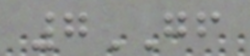7GF
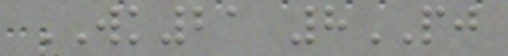WK21 8PJ
